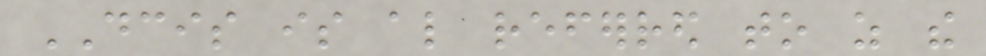DCIS is also referred to as the
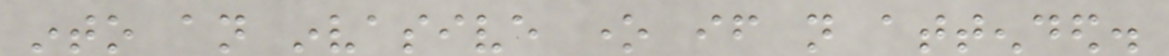into an invasive one if not attended.
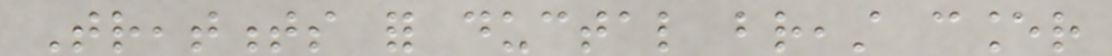Treatments for ductal breast cancer
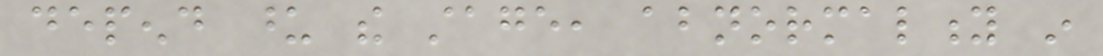depend upon the stage, abnormality in
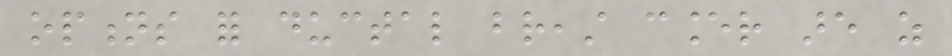options for ductal breast cancer are as
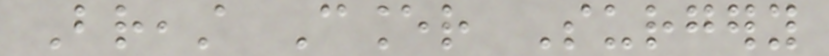Breast Cancer Surgery
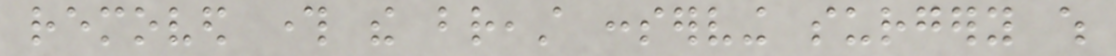removed through the breast conserving surgery which
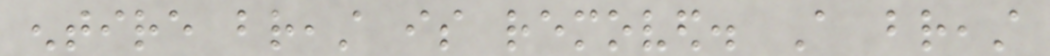entire breast is removed. A breast
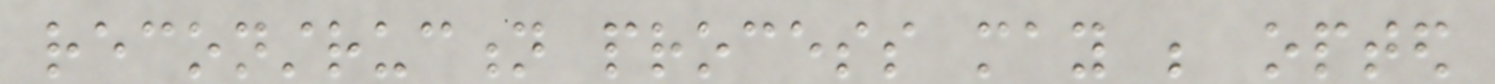reconstruction process may be opted
